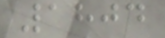1804
